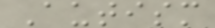Autism
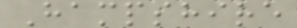Hampshire
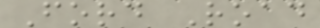Ford Road
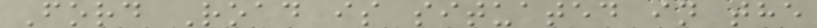Ford Road is situated in the
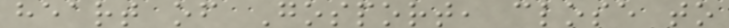heart of Gosport, close to
